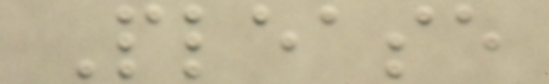Please
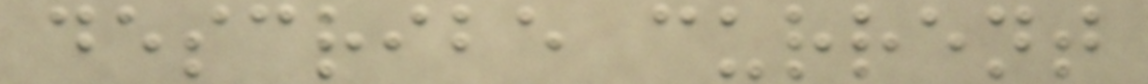describe current
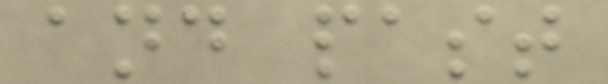and past
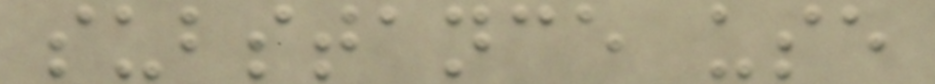substance use
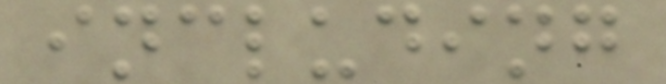including
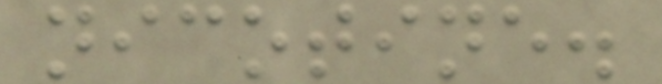nicotine.
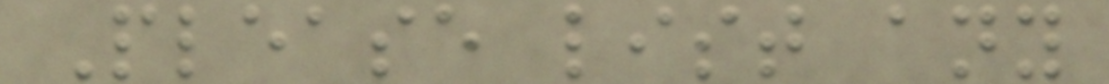Please list any
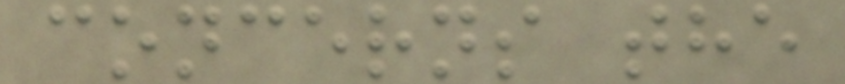concerns the
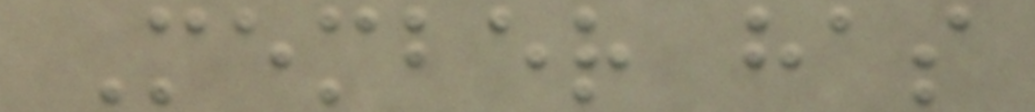Member has
